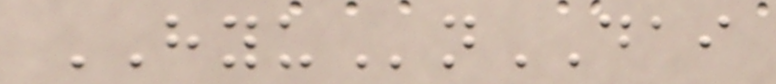HYUnDAI
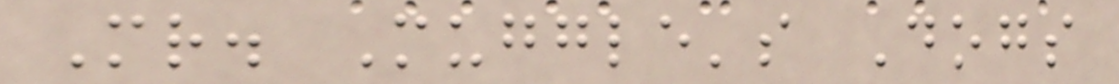Mr. Muggle's Dogs
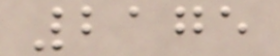2175
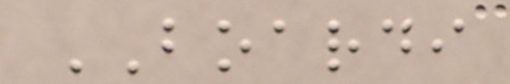BOARDI
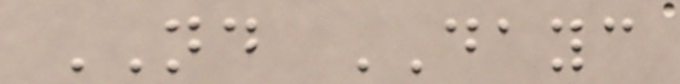ND DAYC
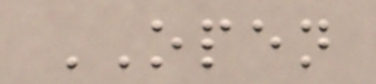OPEN
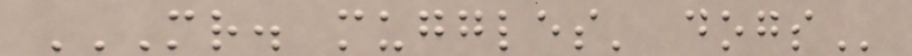MR. MUGGLES' DOGS
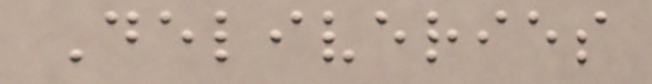Deliveries
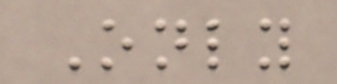Only
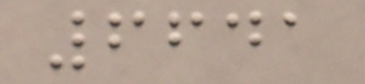6641
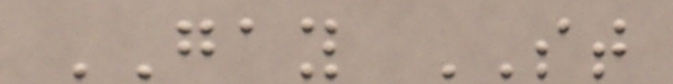GAY ST
